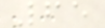65
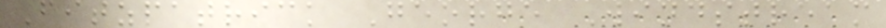Fitzpatrick George Windstream
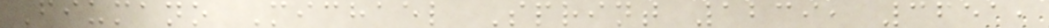Fiumano Michael Sprint 1239, 3651,
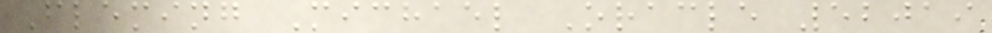Fleming Michael Oracle 52019
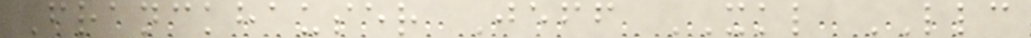Franckhauser Jeff XKL LLC
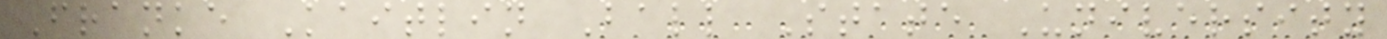Franke Kaitlin Ball State University
